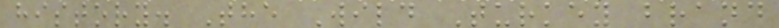history. The Wild Turkey brand
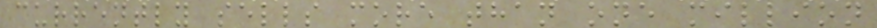currently sells more than one million
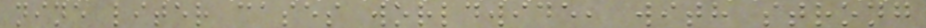nine liter cases worldwide, with strong
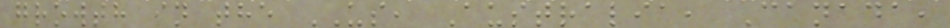growth in the US, Australia, Canada,
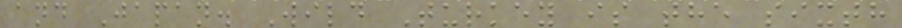and Japan. Wild Turkey is the sixth
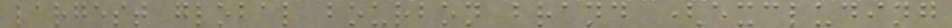largest global bourbon brand (excluding
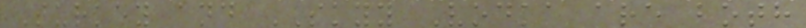Turkey and SKYY Vodka are both
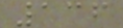136
